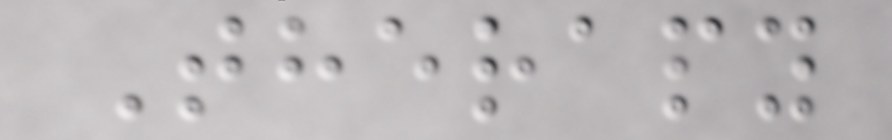Therapy
